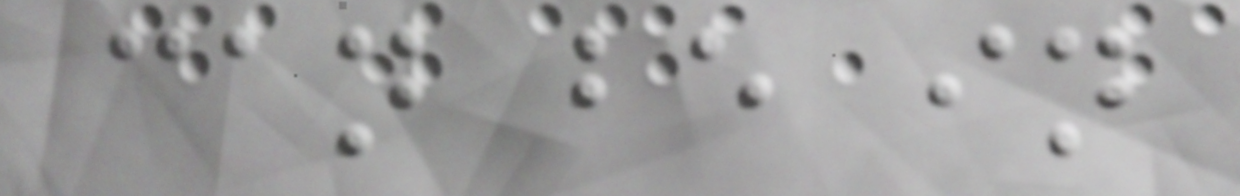can be in
